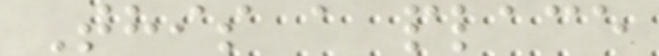This a place
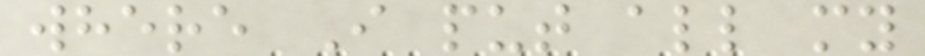where I put all my
